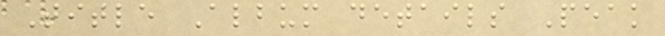Title Album details Peak
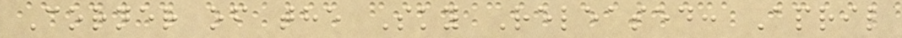Corner of the Sky Released: April
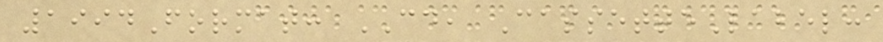1994Format: CD, CassetteLabel:
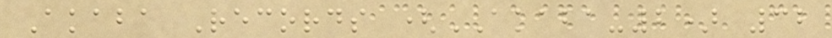Akaba Records (AKABA-2) 32
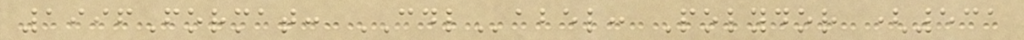1996Format: CDLabel: Polydor (531
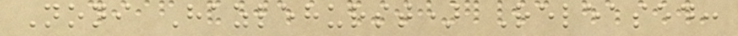Noni Hazlehurst) Released:
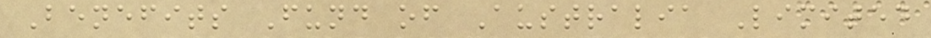Benefits Fund of Australia Limited
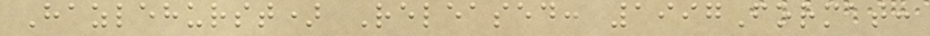Hazlehurst) Released: 1997Format:
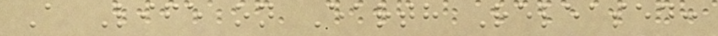A Life on Earth Released:
